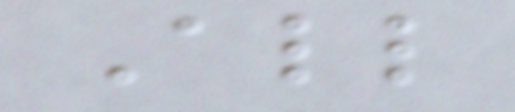All
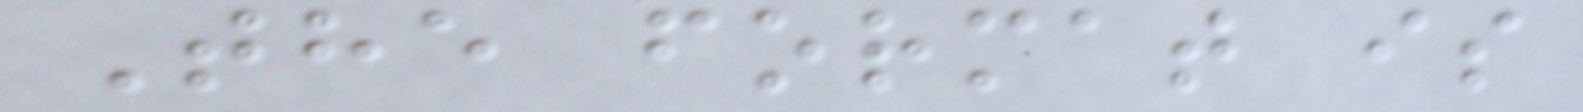The format is
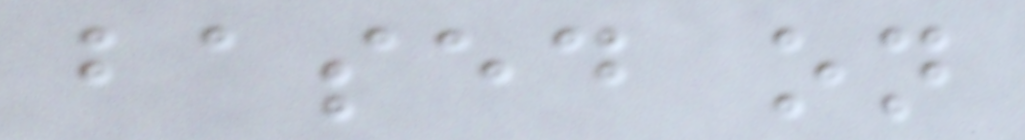based on
